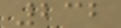232
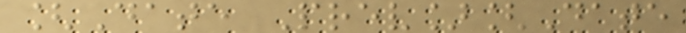[Date Prev][Date
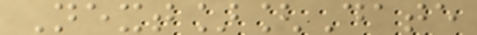Next][Date
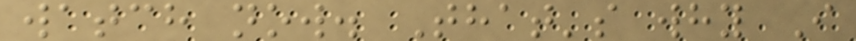watch now. That's why I
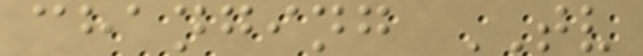changing TV
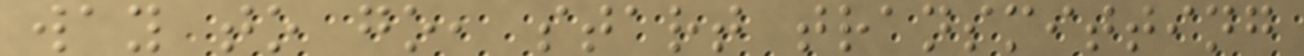way to go, start transmitting
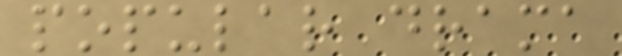popular drama
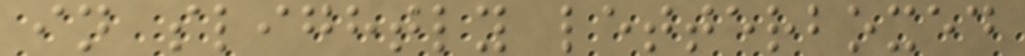in slightly letterboxed
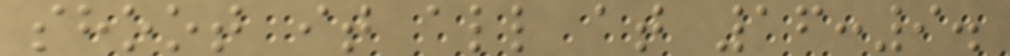shoot it all at 16:9.
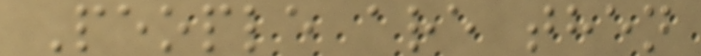People are then
